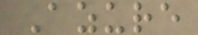Azure
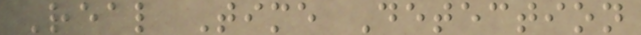Real Time Detection
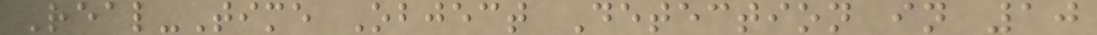Real-Time Object Detection in 10
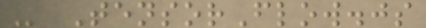- TensorFlow.js
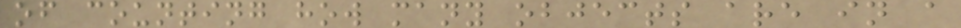of counting how many objects are in a
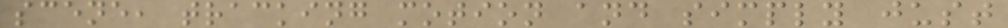scene, tracking motion and simply just
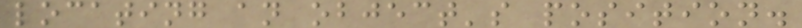locating an object's position.
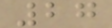27
